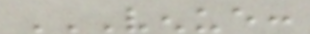VENUE:
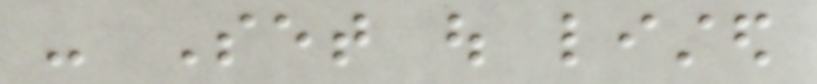- Set out listed
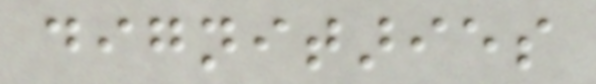dignitaries
